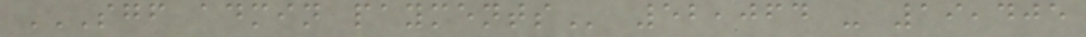SGF ADMIN PAYMENTS 52,064 - 19,405
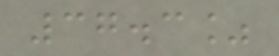37.3%
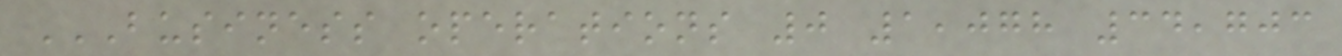BUSINESS OPERATIONS 0 1,078 34,703
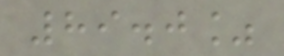89.0%
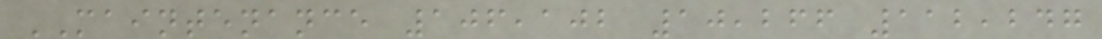MAINTENANCE 106,102 10,266 112,247
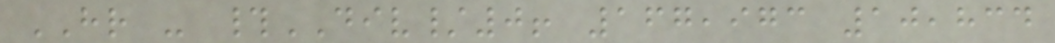HR - #DIV/0! 167,973 10,834
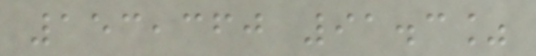153,360 91.3%
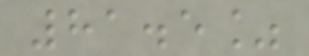81.5%
